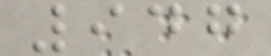947
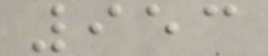953
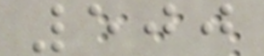500
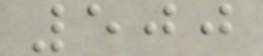500
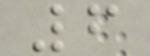6
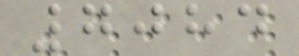7084
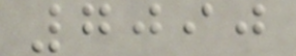7090
